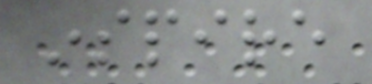inspire
